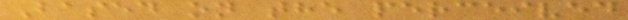Based on the perceived
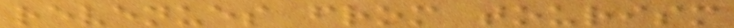revenues from tourism
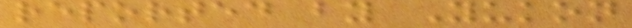reported by Yukon
